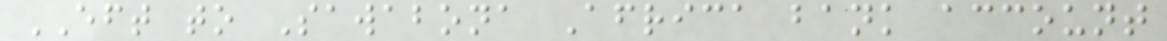EFT to Sawabona Africa bank account
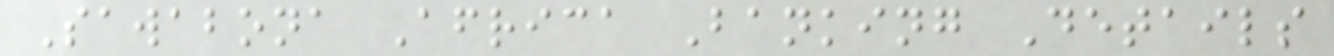Sawabona Africa Banking Details
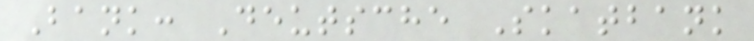Bank: Deutsche Skatbank
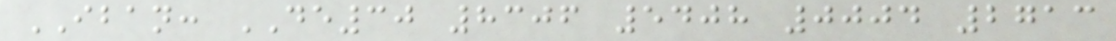IBAN: DE30 8306 5408 0004 2713
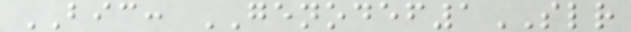BIC: GENODEF1SLR
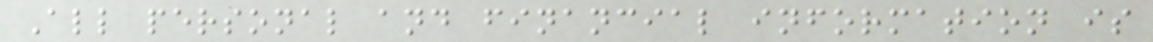All personal and financial information is
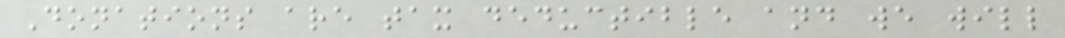Donations are tax deductible and we will
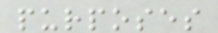purposes
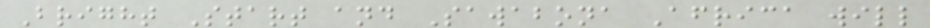Bright Start and Sawabona Africa will
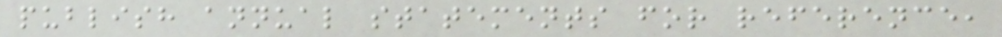publish annual statements for reference,
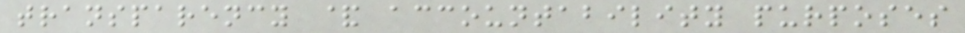transparency & accountability purposes
